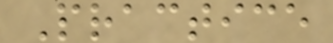Practice
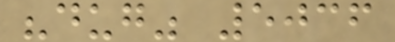"dug" 5036
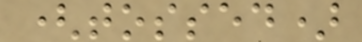(tossed)
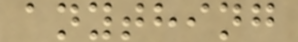anything
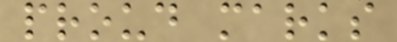proud marks
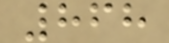868
